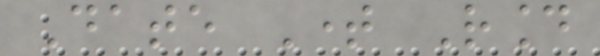Date Time Round
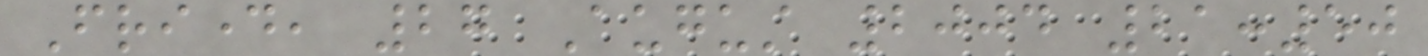Friday, 27 August 2004 21:50
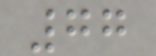77
